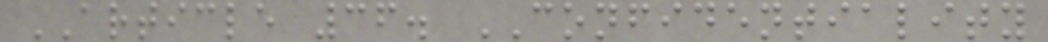ARTICLE 36. CONFIDENTIALITY
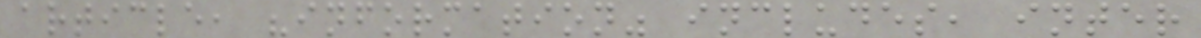article, "information" includes, inter
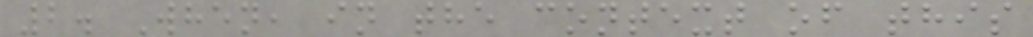2. When, in the context of this
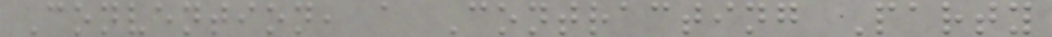Convention, a Contracting Party
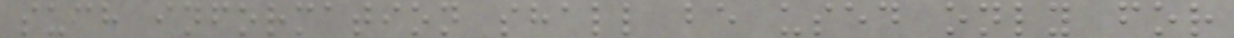such information shall be used only for
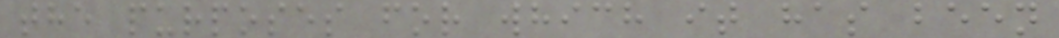the purposes for which it has been
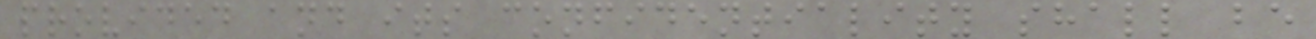provided and its confidentiality shall be
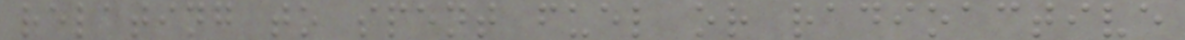relating to spent fuel or radioactive
